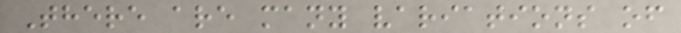There are many variations of
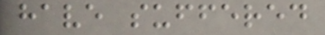have suffered
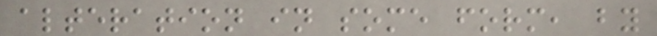alteration in some form, by
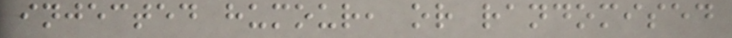injected humour, or randomised
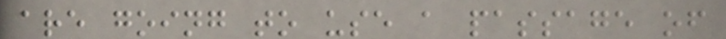are going to use a passage of
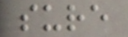sure
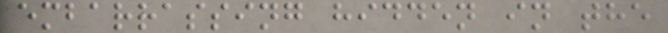embarrassing hidden in the
